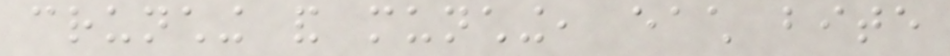crunching and munching, each bite
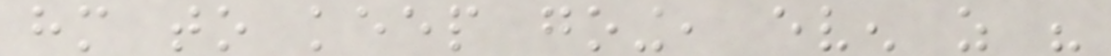him to keep going, even as his
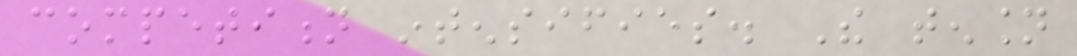competition intensifies. The tension
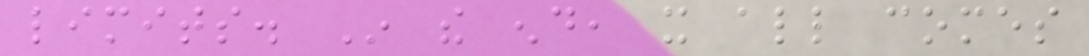limits. In the end, it all comes
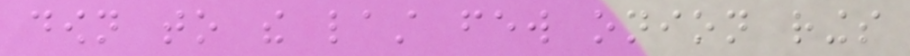down to the last few onion rings
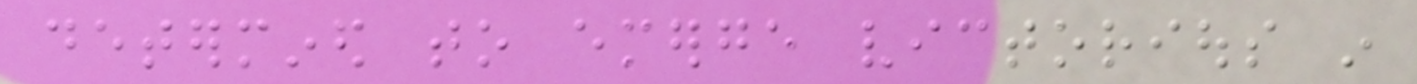determined to emerge victorious in
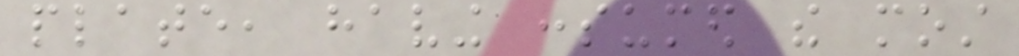plate, having consumed the most
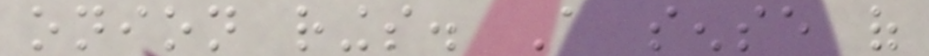onion rings. A sense of
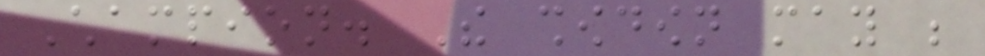Champion. The showdown may be
